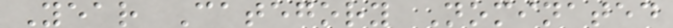Year Category Nominated
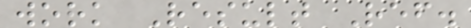work Result Ref.
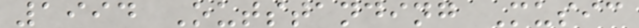1994 Outstanding Music
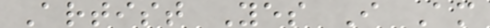Artist Yes I Am
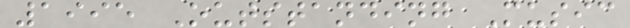1995 Outstanding Music
